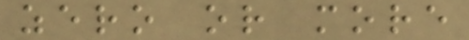zero or more
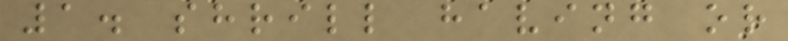1. shrill having or
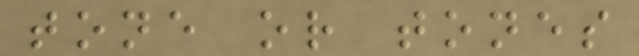tone or tones
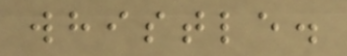whistle.
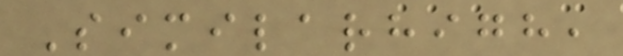Similarhigh,
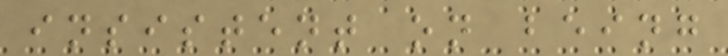insistent on being
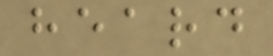heard
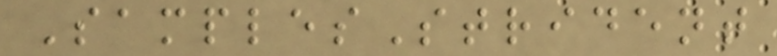SamplesStrident
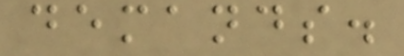demands.
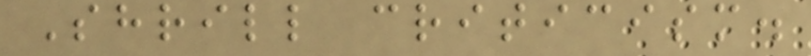Shrill criticism.
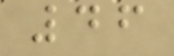46
